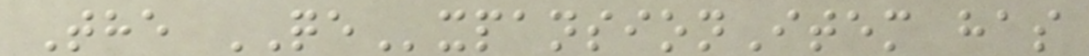The QExpansionItem has
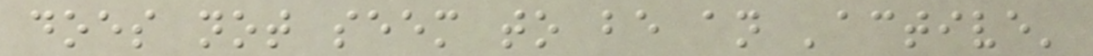does not seem to be an 'active'
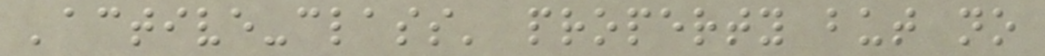'active-class' property but no
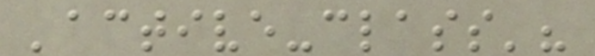'active-class'?
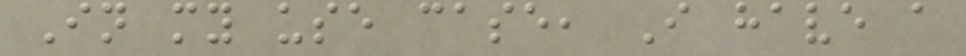In my use case, I have a
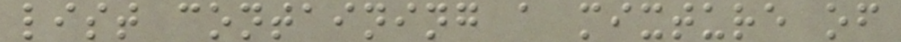list containing a mixture of
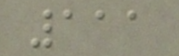111
